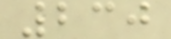230
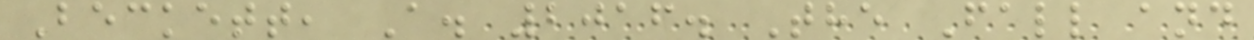Beckett, A. 2016. The Fall and
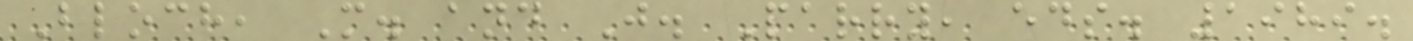Bloch, M. and J. Parry, eds. 1989.
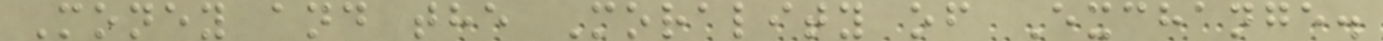Money and the Morality of Exchange.
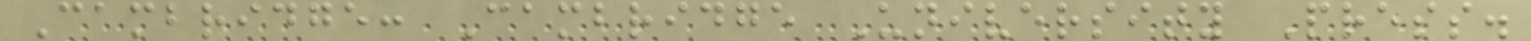Cambridge: Cambridge University Press.
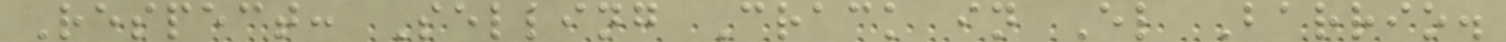Respect: Selling Crack in El Barrio.
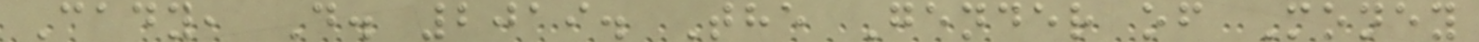Cady, D. 2019. The Gender of Money
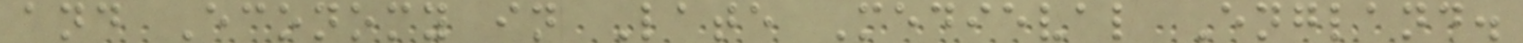and Economy in Late Medieval England.
